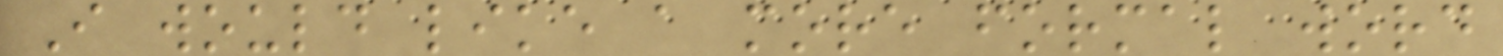I would like a more formal word
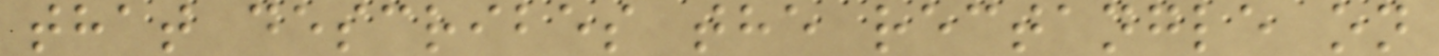that describes the rectangle on
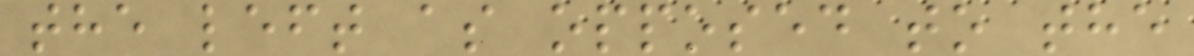the left as opposed to the
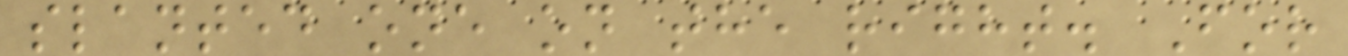slanted one on the right. For
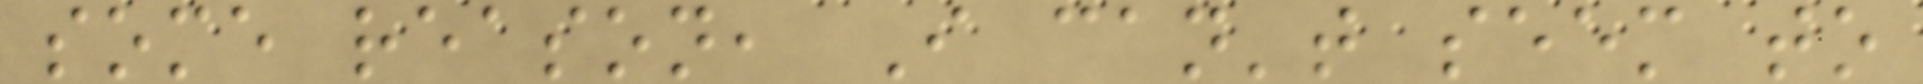some reason, I can't seem to
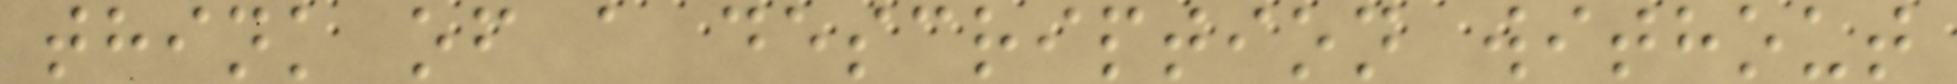think of a description without
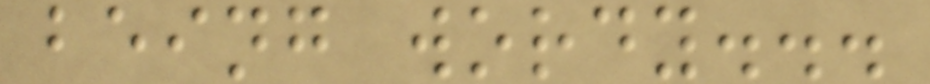being wordy...
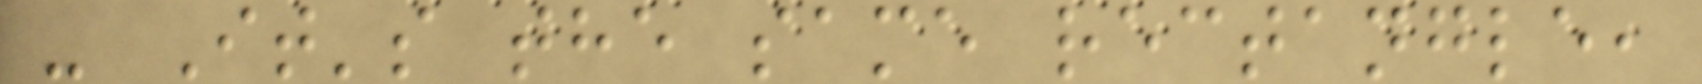- It's the same rectangle,
